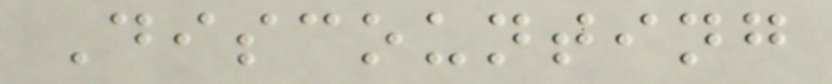Discounting
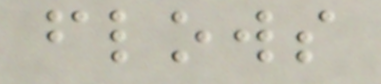flows
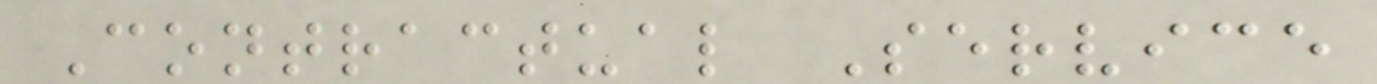Contractual Service
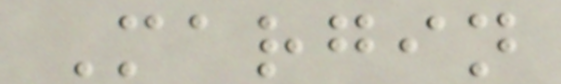Margin
